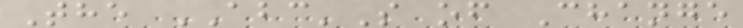The ABC'S of Change
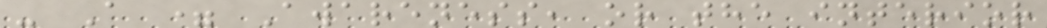- A = Awareness, or the interior
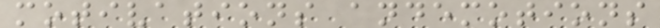motivations andemotions
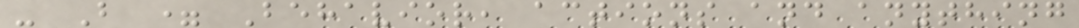- B = Behavior, actions and anything
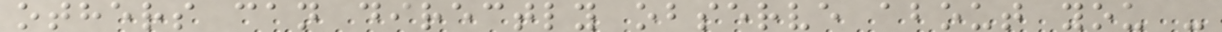others can directly observe about you -
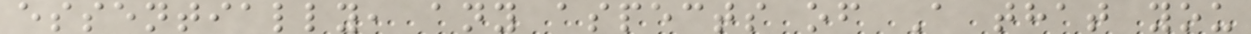essentially, any aspects of A that you
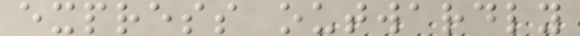express outwardly
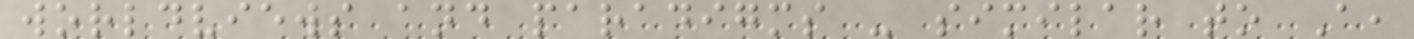worldviews and paradigms - similar to A,
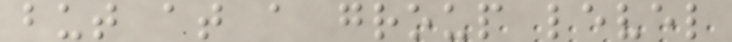but at a group level
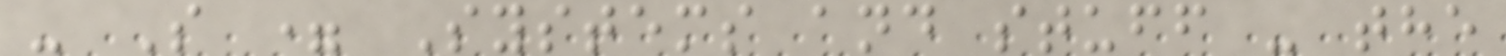- S = Systems and stuff - the
